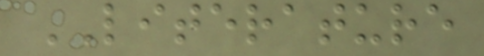LITERATURE
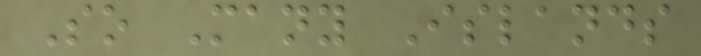So Many Islands
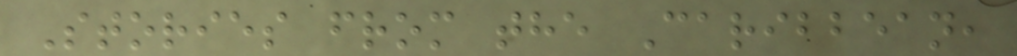Stories from the Caribbean,
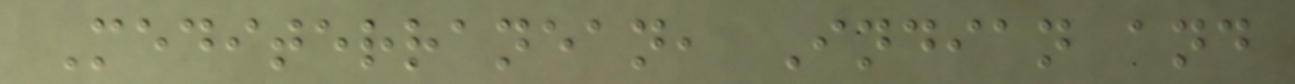Mediterranean, Indian and
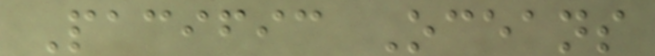Pacific Oceans
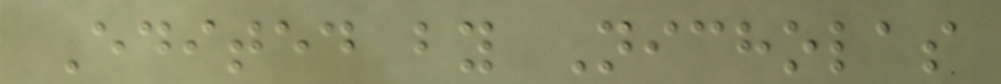Edited by Nicholas
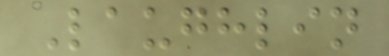Laughlin
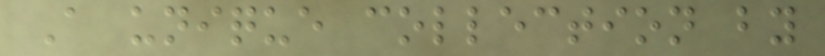A unique collection by
